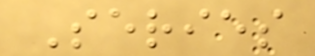Series
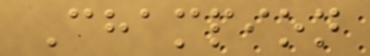Champion
